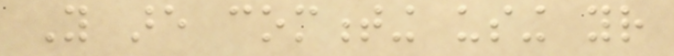You are commenting using your
